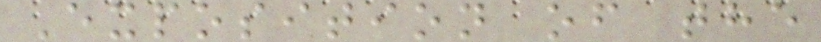Exposition of the
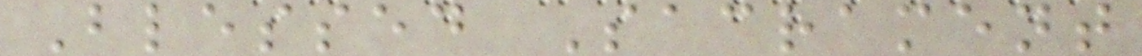Blessed Sacrament
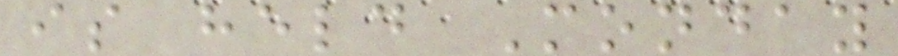is held Monday
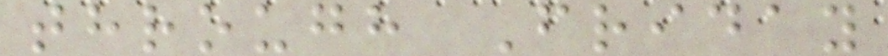through Friday
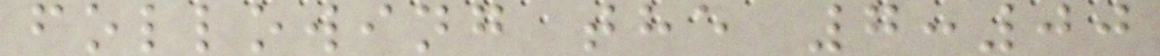following the 7:00
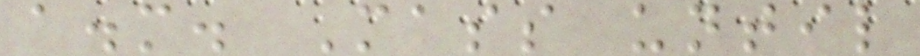a.m. Mass until
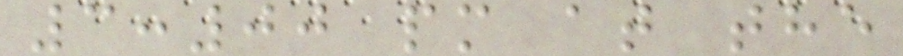3:00 pm at the
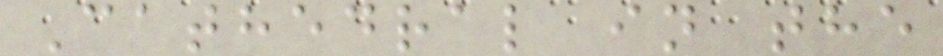Cathedral in the
